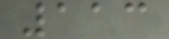113
